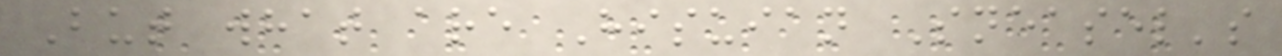But what are Hisuian Sneasel's
